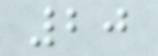20
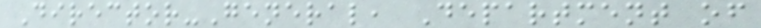Director-General, Department of
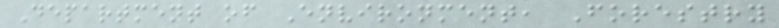Department of Environment, Forestry
